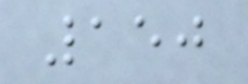150
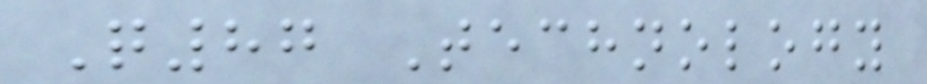Q87 Technology
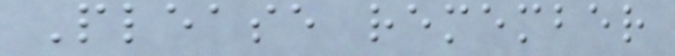Please remember
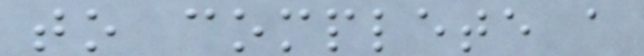to complete a
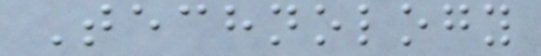Technology
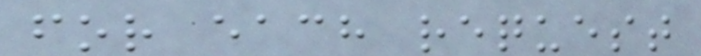for each request
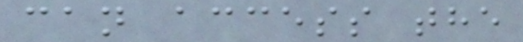can access the
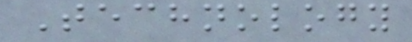Technology
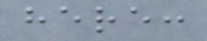here:
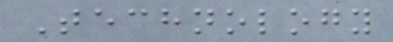Technology
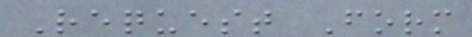Request Form
